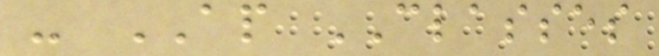- AP CLASSES
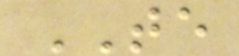TE
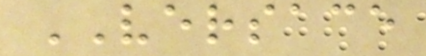VERSACE
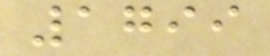1799
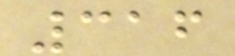316
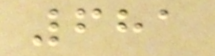681
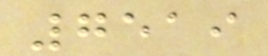7519
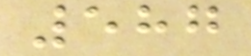587
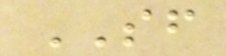SF
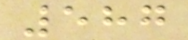587
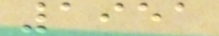1951
